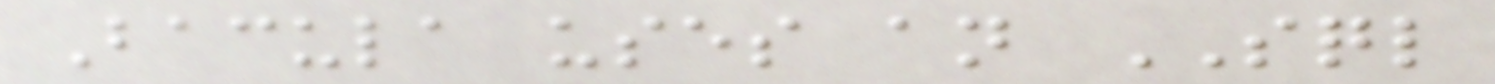Bacula uses an SQL
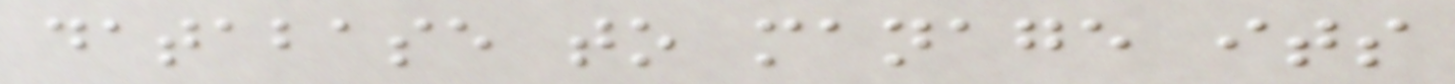database to manage its
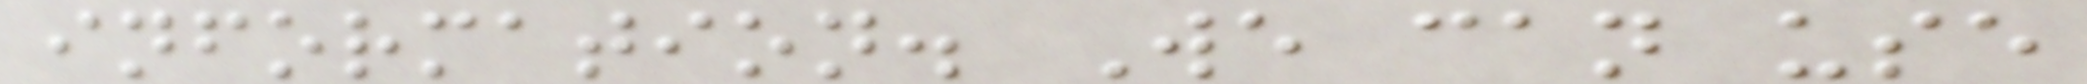information. We can use
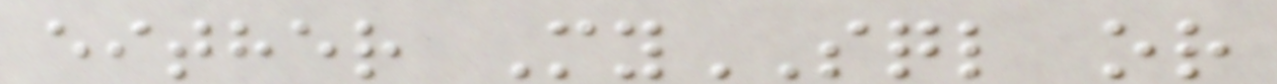either MySQL or
